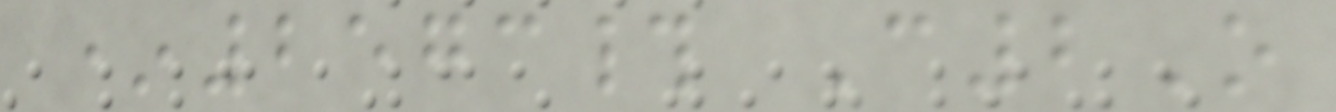*2573# C2O
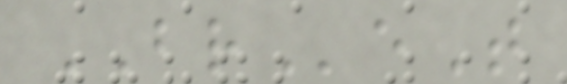BReT
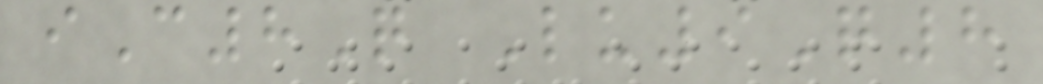iC8Q Lu9Q8
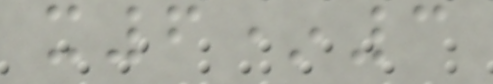x6*3
